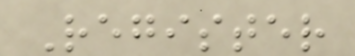Register
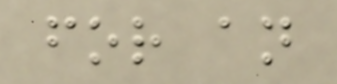for an
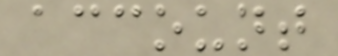account
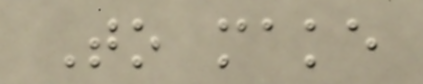To make
